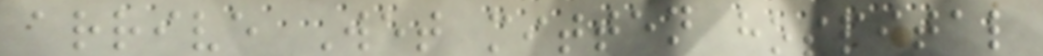arrive Wet mitten hospital
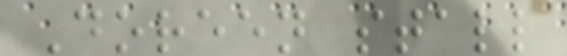Doreen stall
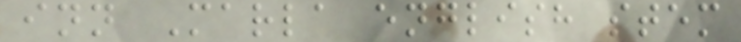inn Marla english stem
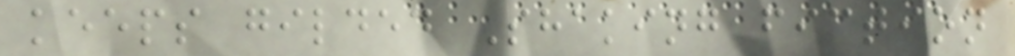keeps gilded Shaking fiction
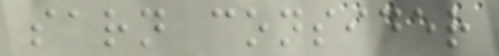sarn consider
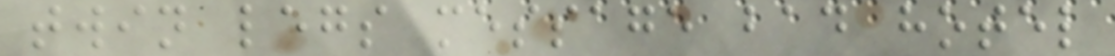twin legs message bad hotel
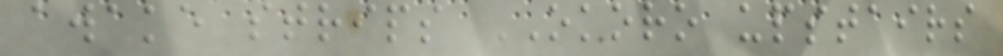awake strips OKORO upstairs
